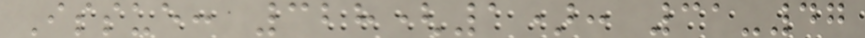Issue: 328(1): 31-47
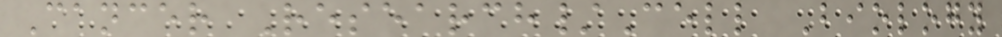Cancer Research/Cell Biology
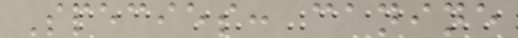Species: canine
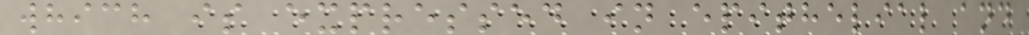which is expressed in epithelial and
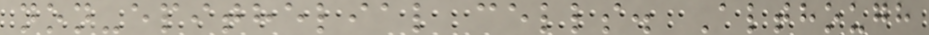non-epithelial cells. Although
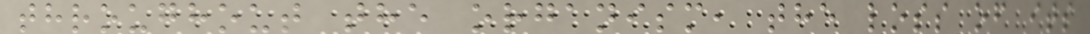throughout the organism, the loss of its
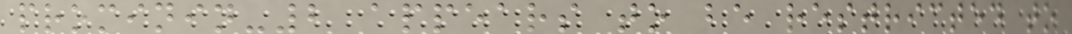prominin-2 appears to be restricted to
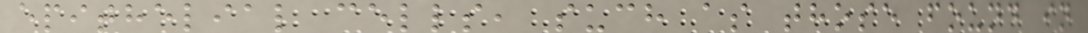epithelial cells, such as those found in
